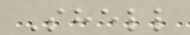Shell
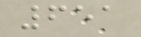651
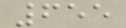655
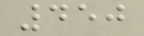450
